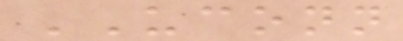UCONN
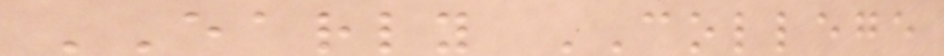EARLY COLLEGE
